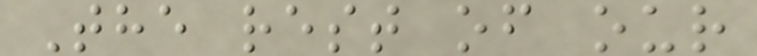The rest of our
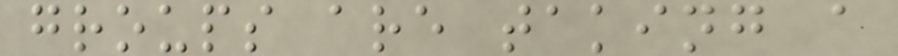groups are taking a
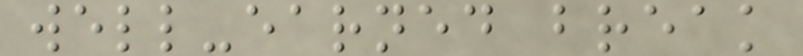well-earned break
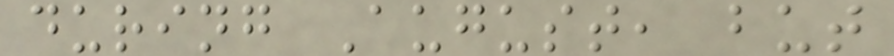during August, but
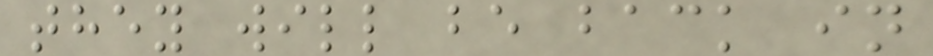they will be back in
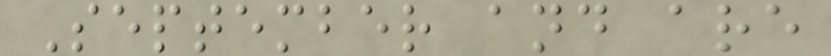September and are
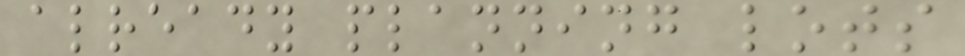already planning lots
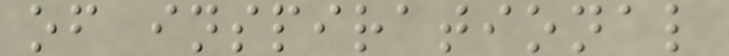of inspirational
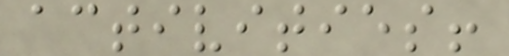activities!
